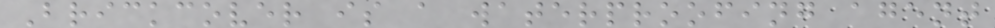Brickcover is a waterproofing agent
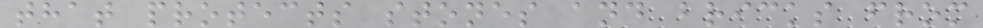that protects stones and bricks from
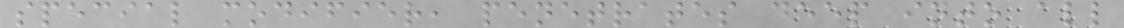special modifier, penetrates deep into all
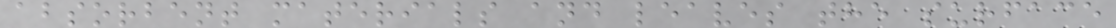absorbent materials and leaves the surface
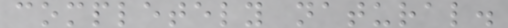completely natural.
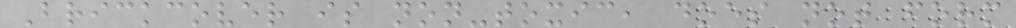Brickcover is non-toxic, does not form
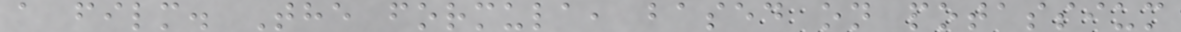a film. The formula, based on potassium
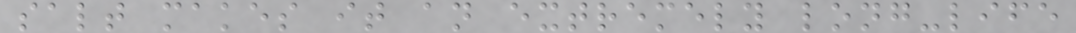salt makes it an extremely long-life
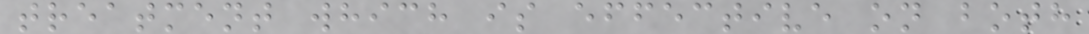treatment which is effective on both
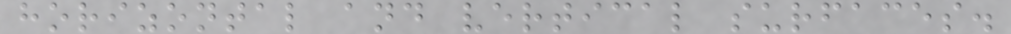horizontal and vertical surfaces.
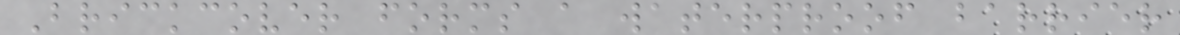Brickcover forms a waterproof barrier
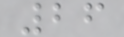26
